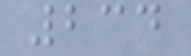234
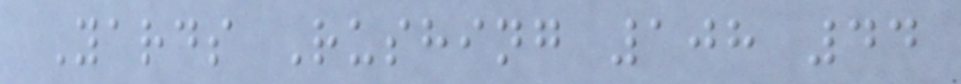Yards Rushing 108 44
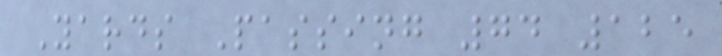Yards Passing 74 125
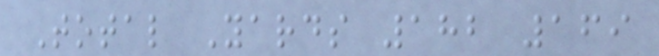Total Yards 182 169
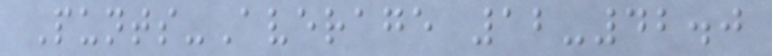Punts-Average 12-42.0
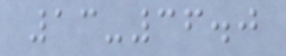13-36.0
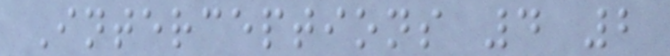Interceptions 4 2
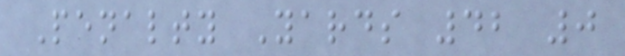Penalty Yards 42 0
